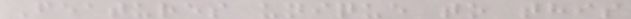Features unique to this
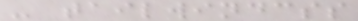- tailwindcss
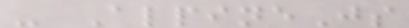- AlpineJs
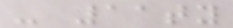- 11ty
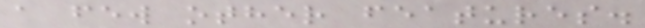a few other features.
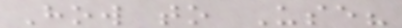How to Use?
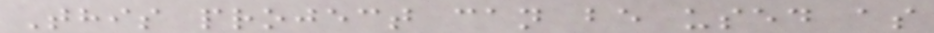This project can be used as
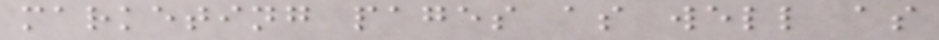marketing pages as well as
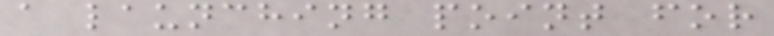a launching point for
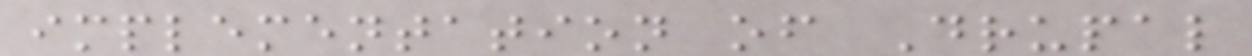implementation of Drupal
